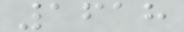1618
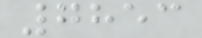7853
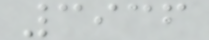3936
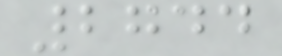2744
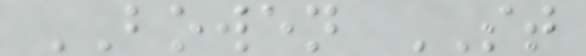BOWEN ST
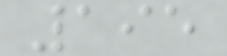195
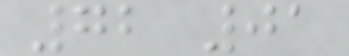72 01
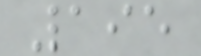195
